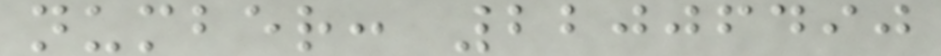number: 22006490
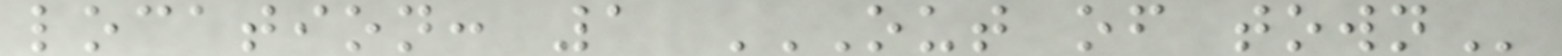location: 1 OUT OF TOWN
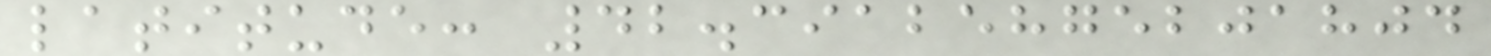latitude: 42.39125875201804
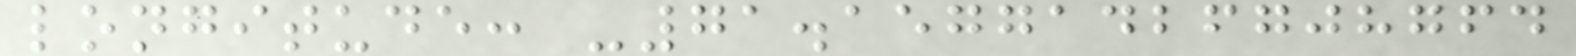longitude: -71.15771426708764
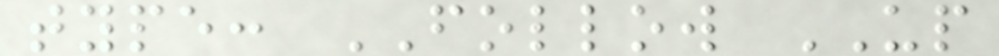type: FOLLOW UP
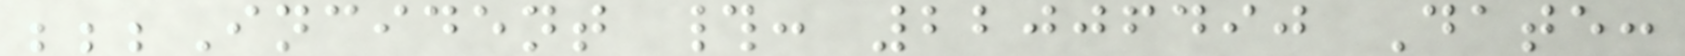;;;Incident #: 22006490 Date:
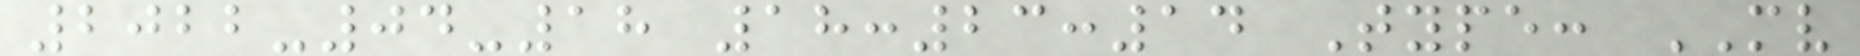2022-04-18 18:23:14 Type: MV
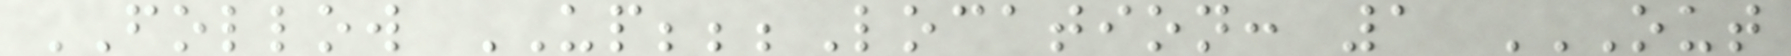FOLLOW UP;;;Location: 1 OUT
